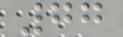77
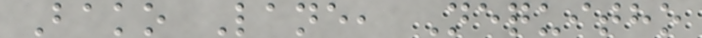Bako Lane, Nequitho
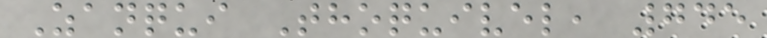Zanqui Thoquivel, 745
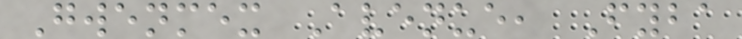Gwenmex Avenue, Fyba
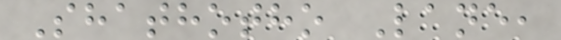Shathotho Lane,
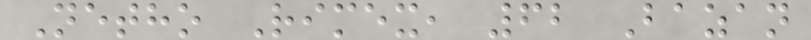Netho Rimex, 62 Bazan
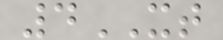4XT
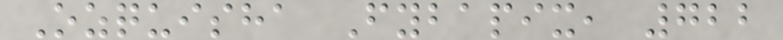Ozquisha Fybapix, 722
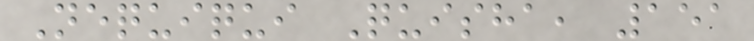Nequiqui Quisha, 151
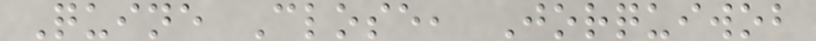Quine Close, Jorquiwob
